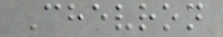Chevron
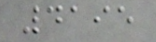4195
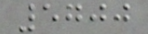5700
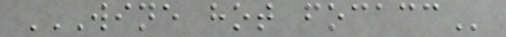WINE HOT FOCACC
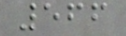566
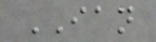IAN
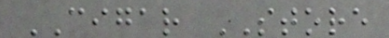CIGAR STORE
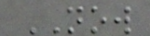NOW
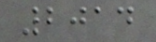2014
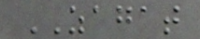ZAGAT
